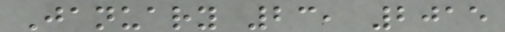January 23, 2015
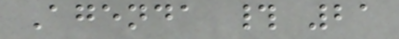Agenda # 21
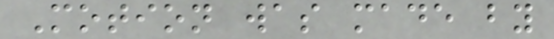Motion was made by
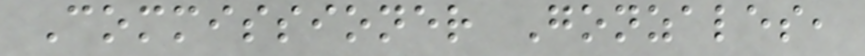Commissioner Gonzales,
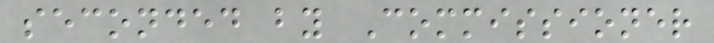seconded by Commissioner
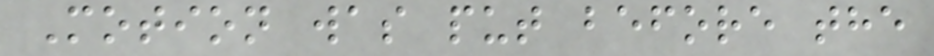Motion was put before the
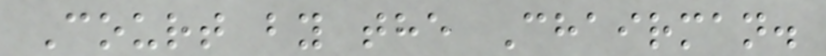Court by the Chairman.
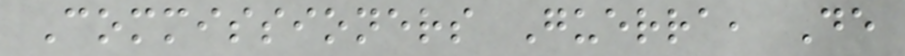Commissioners Guerra, De
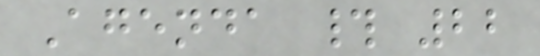Agenda # 22
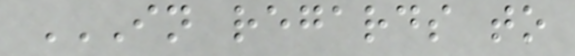IN REGARDS TO
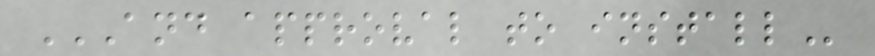AND APPROVAL TO INSTALL
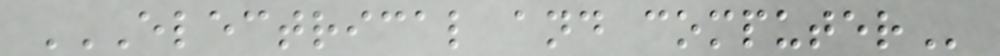ELECTRICAL AND COMPUTER
